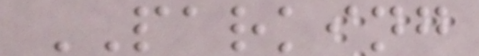PARKING
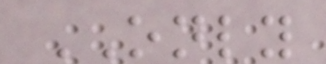ONLY
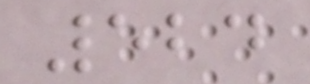524
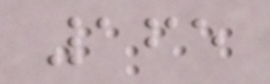165
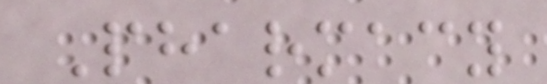Pharmacy
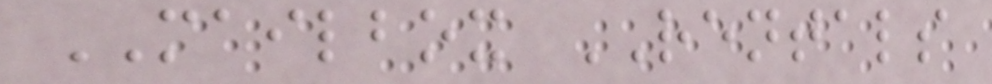MAILBOX RENTALS
